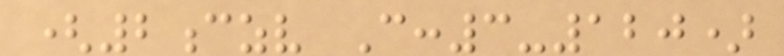(2czv C:3-120)
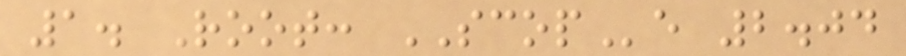1. Root: SCOPe 2.04
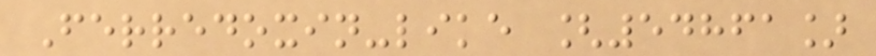Ferredoxin-like [54861]
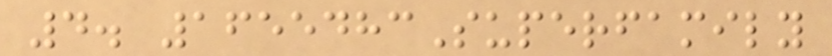4. 1655483Superfamily
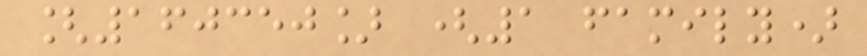[160350] (1 family)
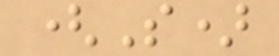(S)
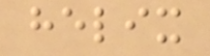helix
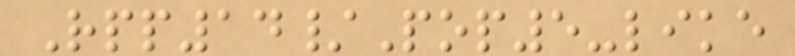Rpp14/Pop5-like
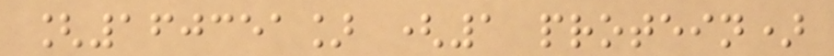[160351] (1 protein)
